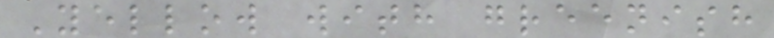Yellow with greenish
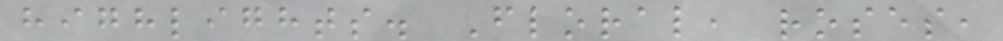highlights. Floral, roses,
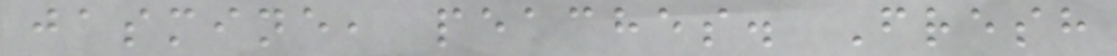jasmine, peaches. Fresh
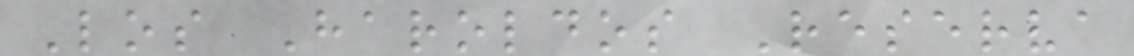Los Haroldos Reserva
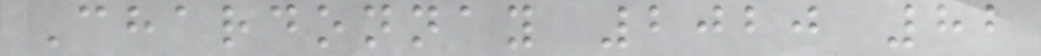Chardonnay 2020 82
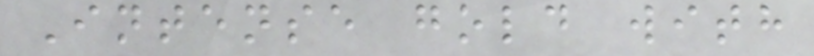Intense gold with
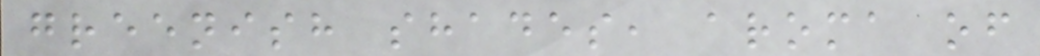greenish shades, aroma of
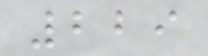229
